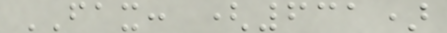FAX: (631)
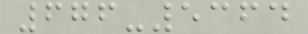676-5364
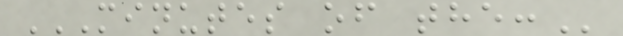MINUTES OF THE:
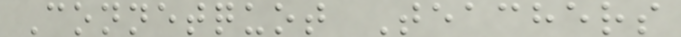Connetquot Teachers
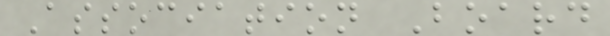Association Board
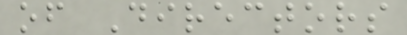of Directors
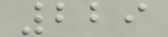229
